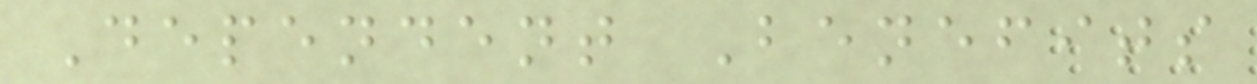Dependent Benefits
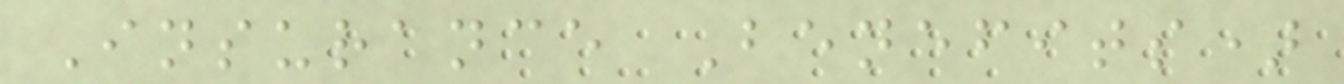Insurance Benefits)
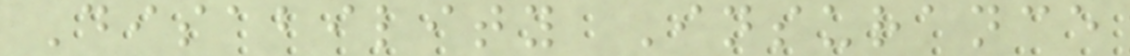Disability Insurance
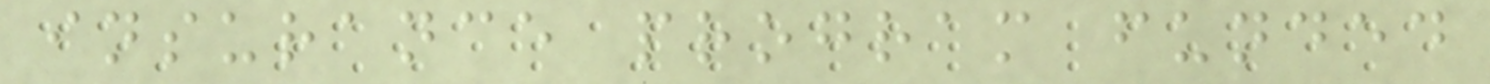insurance program funded
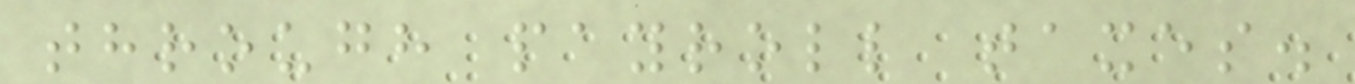through payroll taxes.
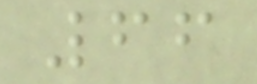66
